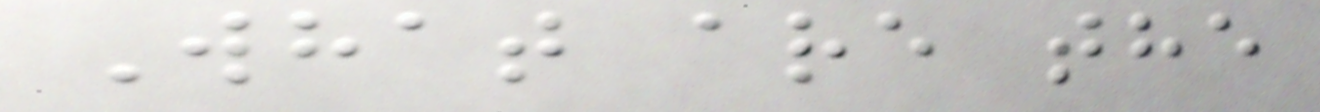What are the
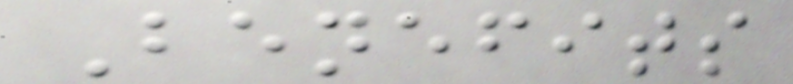Benefits
